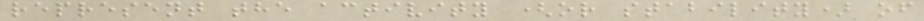represent the activity (or stability) of
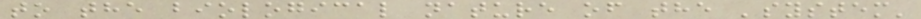to the biological nature of the 'system'
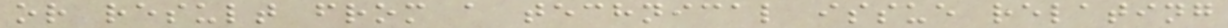or result from a technical issue relating
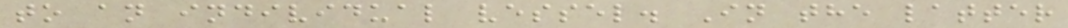to an individual vessel. In the latter
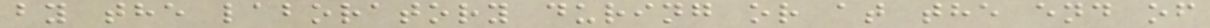by the laboratory during or at the end of
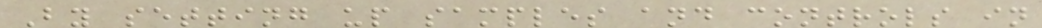By setting up samples and controls in
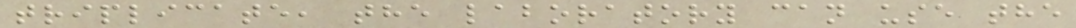triplicate, the laboratory can use the
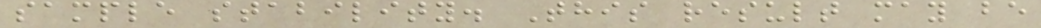sample stability. This result may be
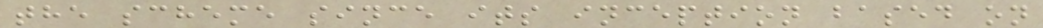the scheme since its inception based on
